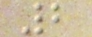2
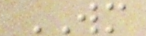WM
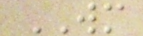WM
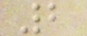2
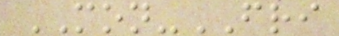MON-FRI
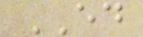ED
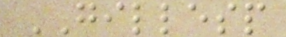GILLESP
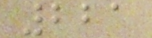221
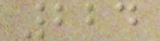224
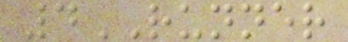4RUNNER
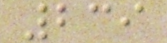239
